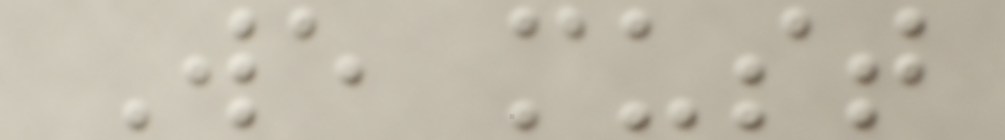We must
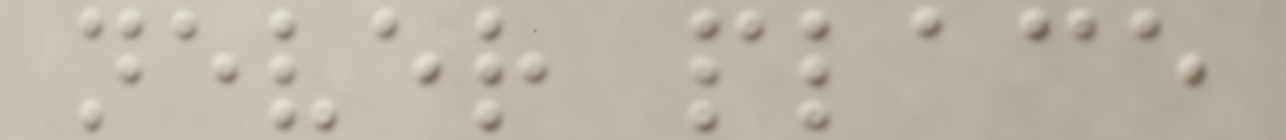never place
